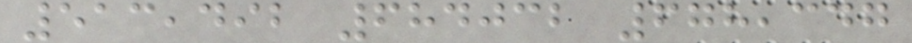513,492 684032 678,347
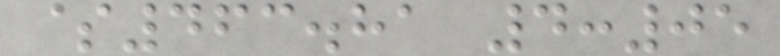$463.81 4:05
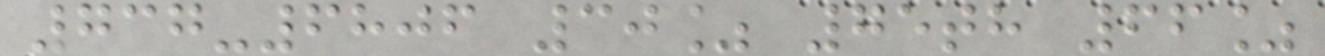737-6806 30% 75th 66%
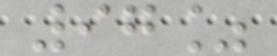97%
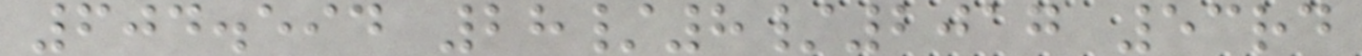604.594 28/8/2017 53rd
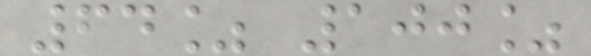64% 100%
